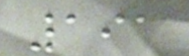191
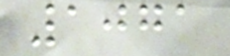1071
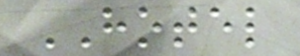HOTEL
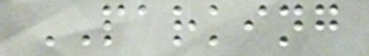PARKING
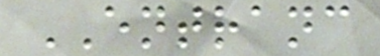ENTRANC
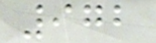972
